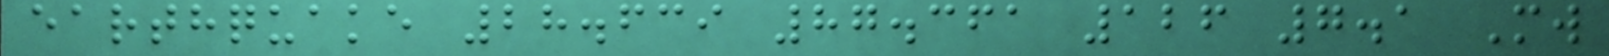earthquake 28.639 87.361 126 7.1 Mw
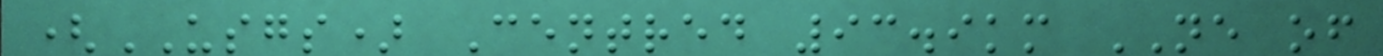(USGS) Centred 93.9km NE of
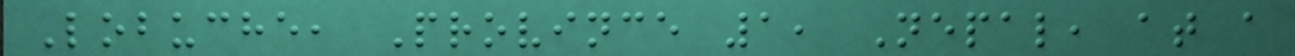Lobuche, Province 1, Nepal, at a
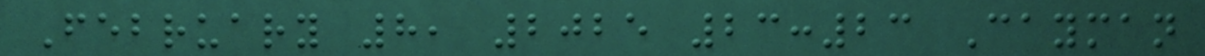February 8, 2025 23:23 Cayman
